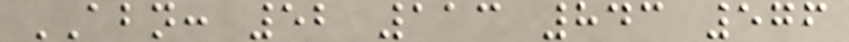ABN: 52 113 843 576
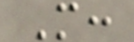M:
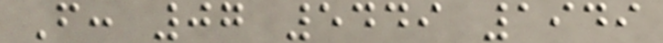F: 07 5449 1949
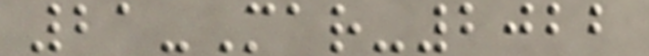21-Mar-2022
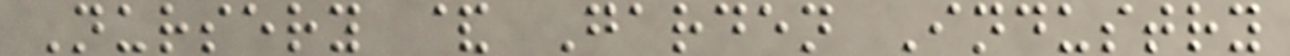Nursery & Garden Industry
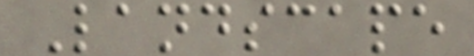Landscape
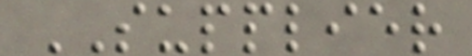SUPPLIER
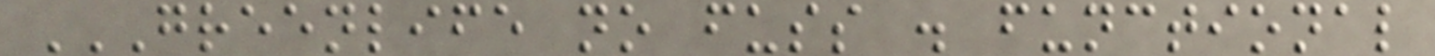GREENLIFE NO FUSS . FUNCTIONAL
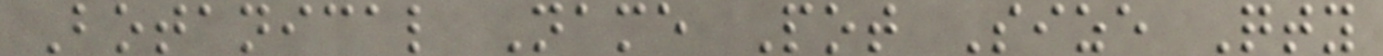Botanical Name Pot Size Qty
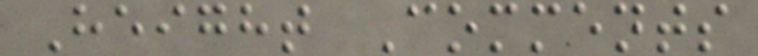Height Comments
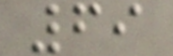69
